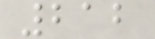212
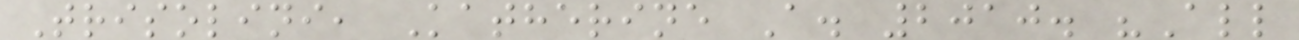Trisolini, Katherine A. 2010. "All
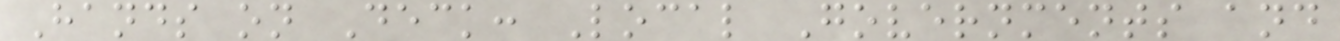Hands on Deck: Local Governments and
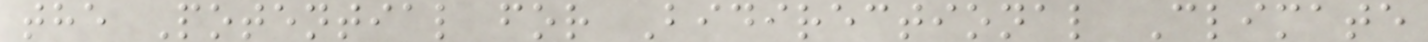the Potential for Bidirectional Climate
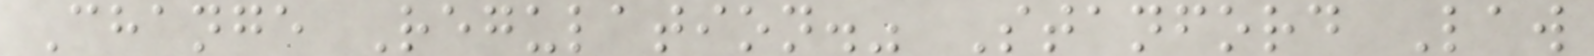Change Regulation." Stanford Law
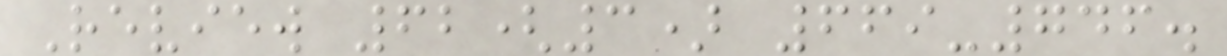Review 62(3) 669-746.
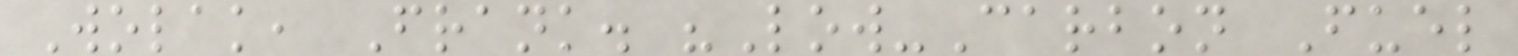Wolak, Frank. "Low-Carbon Fuel
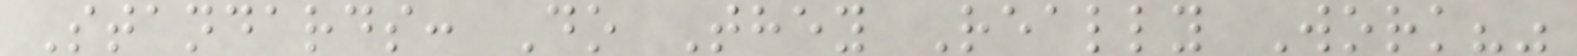Standards: Do They Really Work?"
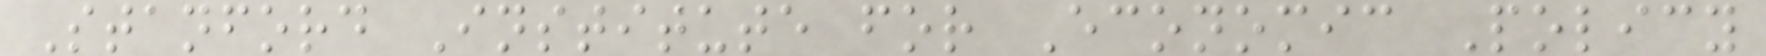Stanford Institute for Economic Policy
